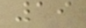19
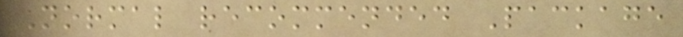Normal recommended Package
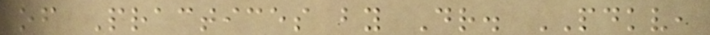of Practices by Dr. PDKV,
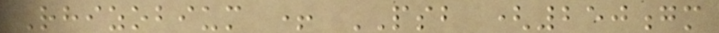Rhizobium + PSB (250gm
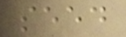seed
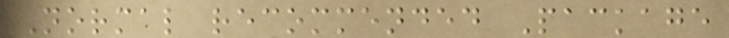Normal recommended Package
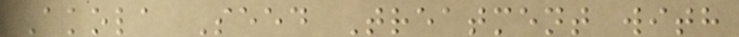Akola Seed Treatment with
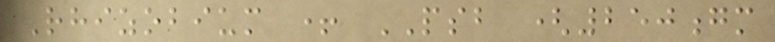Rhizobium + PSB (250gm
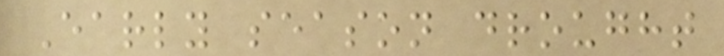Early season drought
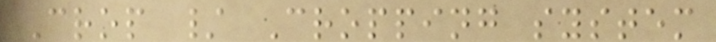Crop / Cropping system
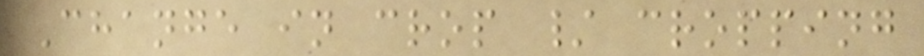Change in crop / cropping
